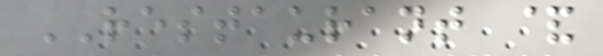RESTAURANT &
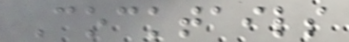Cocktails
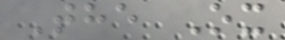The Ox
